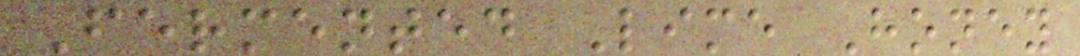Fermented Lime Honey
